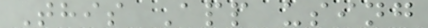This App using
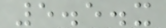5.5.x
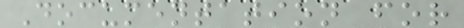Documentation for
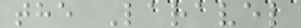the Laravel
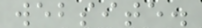website.
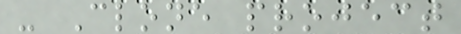- Clone project
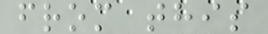from this
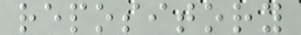repository
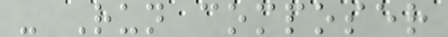- Run composer
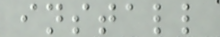install
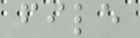file
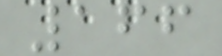166
